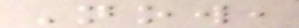Now,
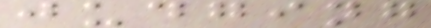judging
